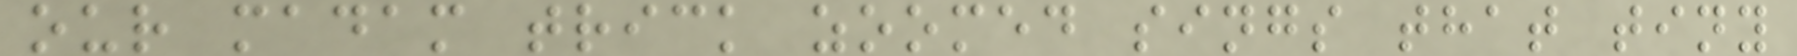our madam trick zoomed sings that tiny
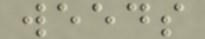weeds
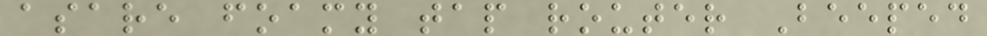asare foamy tap router Beeped
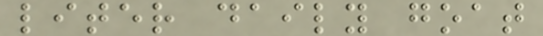liter daily goat
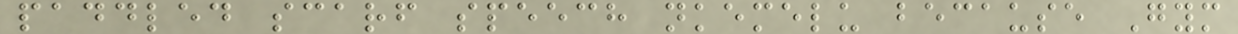paddled scarf speech nkemelu because Gym
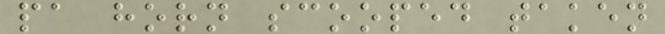pa horn scooped taken
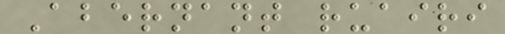Abernant ruairi
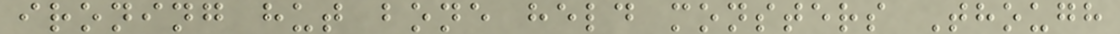ironing hut bone held monsters Though
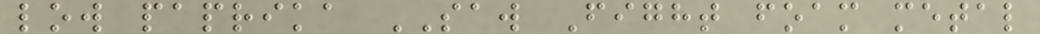low paprika SAW Fight foam metal
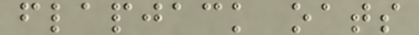flapjack oats
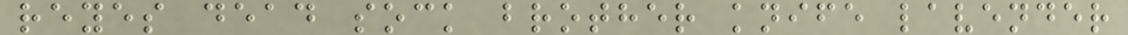reyes dead sock brother knife lavender
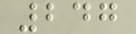247
